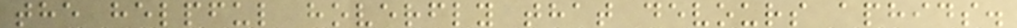the helpful hoverfly that devours aphids.
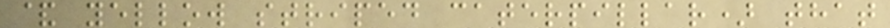& yellow striped caterpillar) that
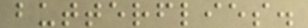butterflies.
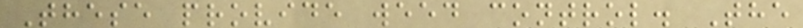These provide weed control. The
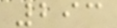293
